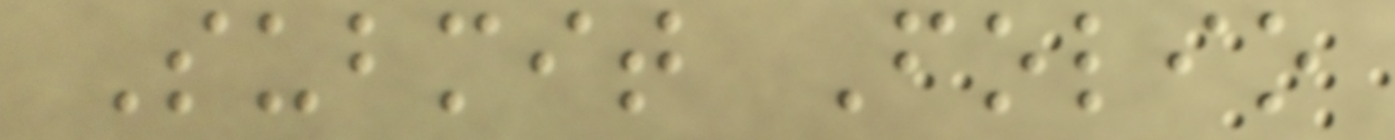Submit Folio
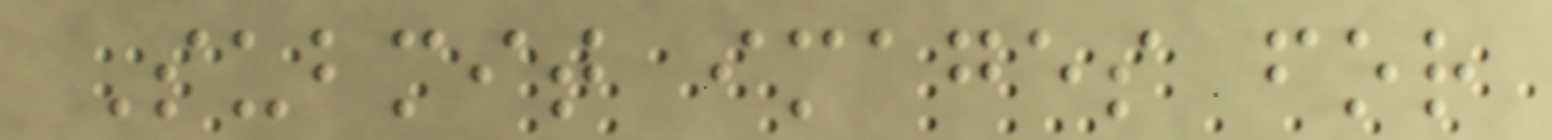Submit images for
